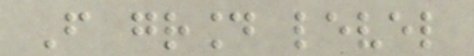From ground level
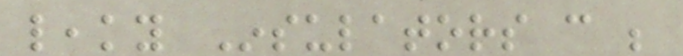leaky Insulators can be
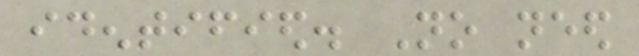identified. No need
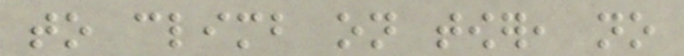to climb on tower, no
